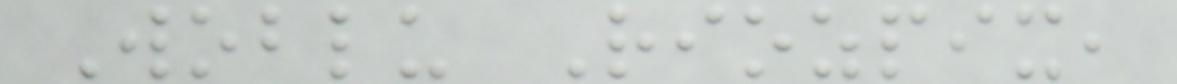Woblu Riozpix,
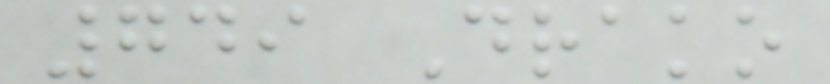749 Drako
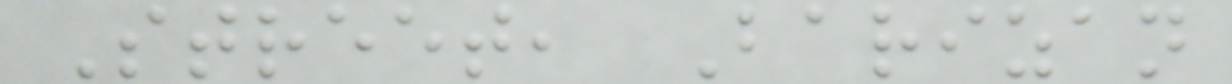Street, Barizan
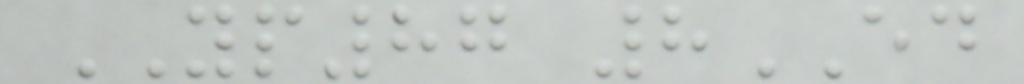YP87 8ED
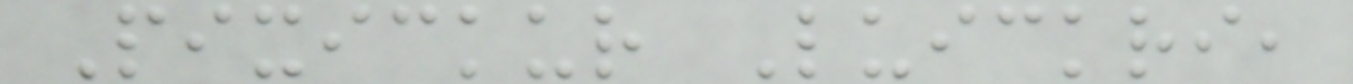Pixickur Luickri,
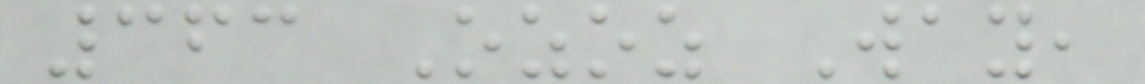363 Ozoz Way,
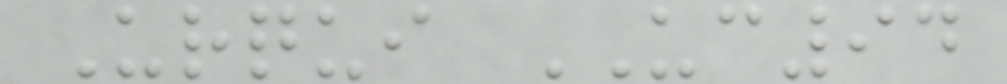Urqui UC94
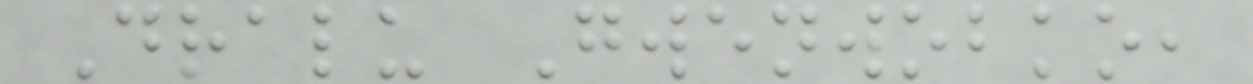Dralu Gwenwobko,
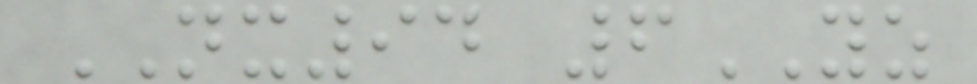NX94 6YZ
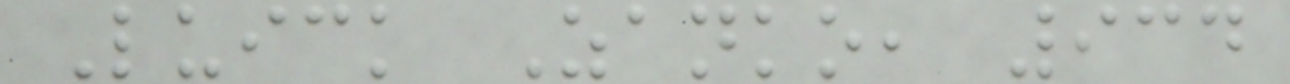Luick Zanko, 934
